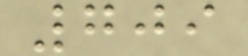709
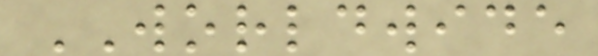WORLDWIDE
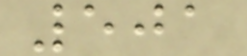501
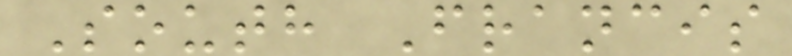South Francis
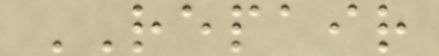REPAIR
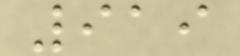919
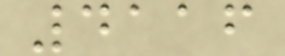4116
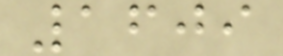1609
